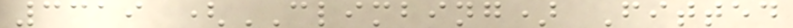3319 (CLIMBING) Fitted
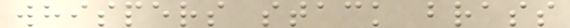whispers stack brass
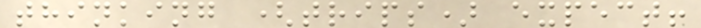thinking (trips) expect!
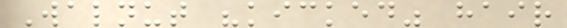Walnut "kicked" hair
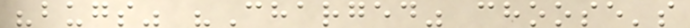"bugs" "Charged" choose's
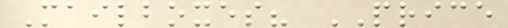Mailboxes? PRICE
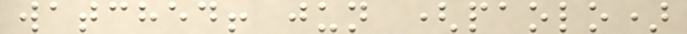watched! jun (paolo)
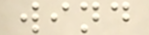wind
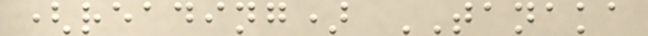(reading) TANAKA
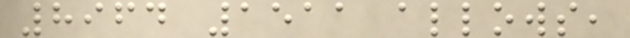8964 1511 allows,
